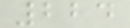224
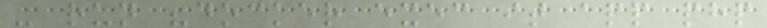- run "docker exec it app php
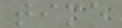time
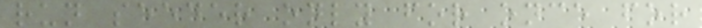run seeder only for once for
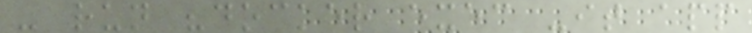- run "docker exec -it app
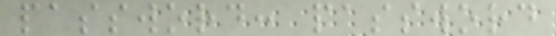password: password
